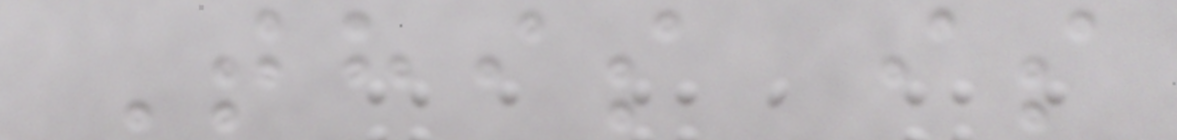This is
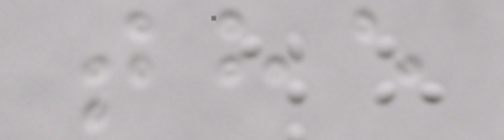the
